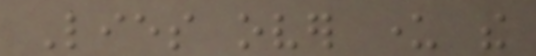Lies over under the
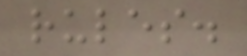rules.
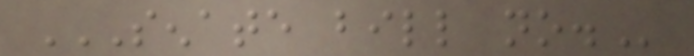SENATE BILL NO.
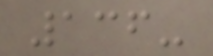136-
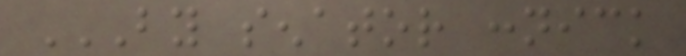BY SENATOR CONNICK
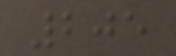205
